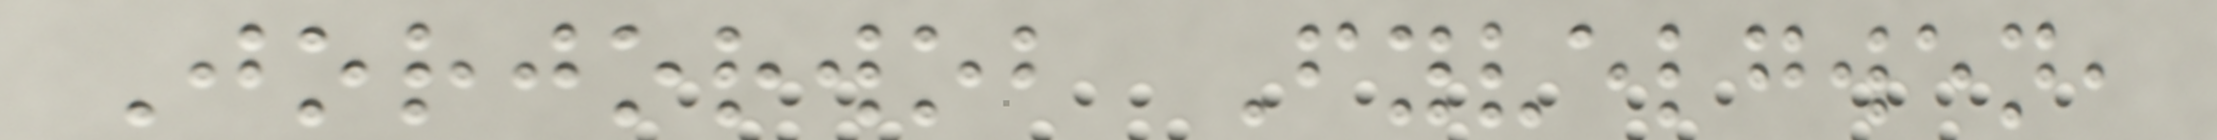Jorjorwob Fyvelgwen,
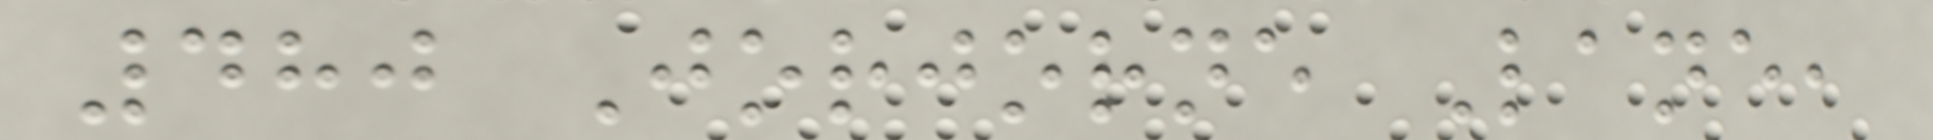480 Jorjorne Lane,
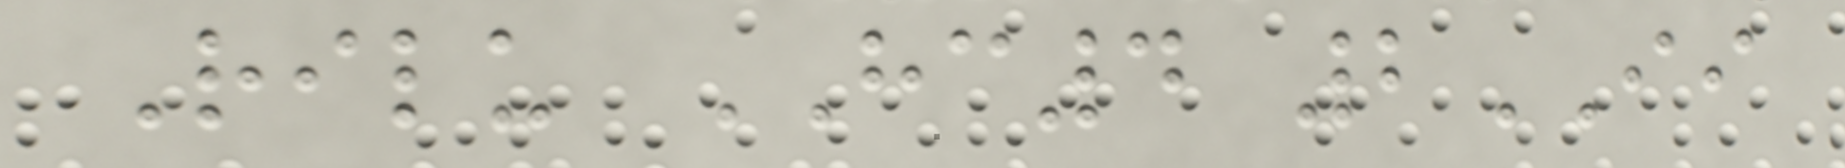Rilu HC4 2II
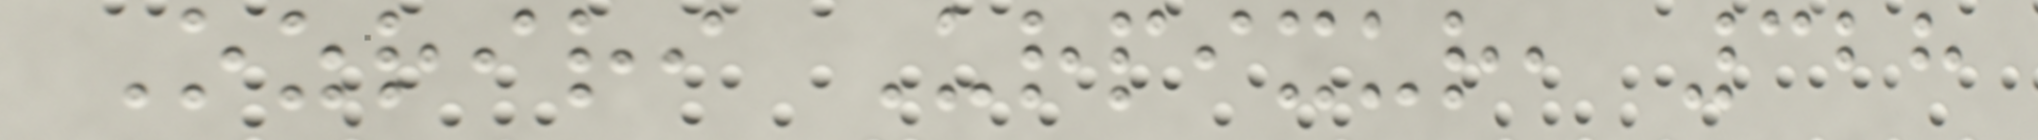Ozriri Urpixur, 328
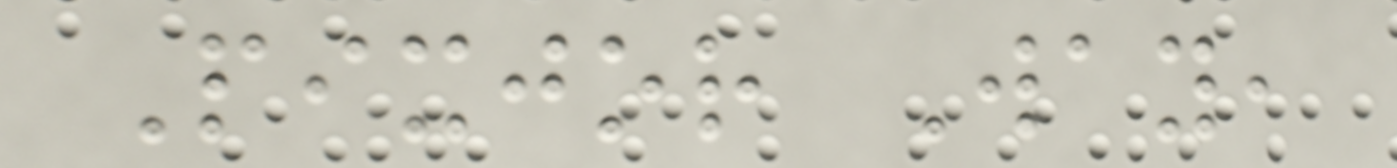Pixjor Way,
